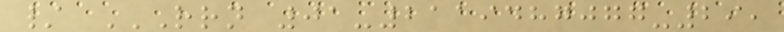/ RRN 01-2119487077-29,
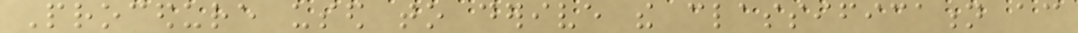Procedure used to derive the classification according
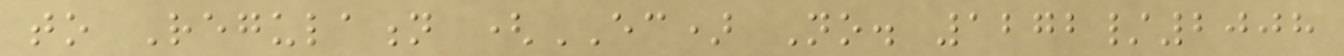to Regulation (EC) No. 1272/2008
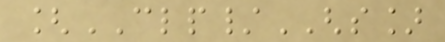[CLP/GHS]
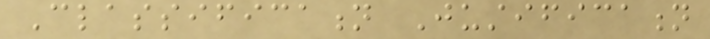Classification Justification
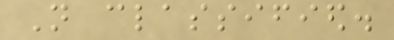Not classified.
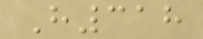H318
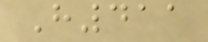H411
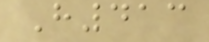H413
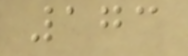173
